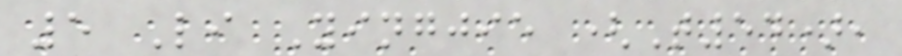5 Li Yingjie (T54),
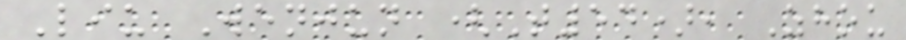Liu Wenjun (T54), Zhou
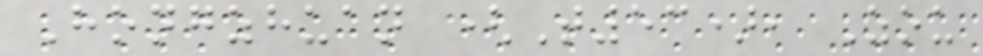Hongzhuan (T53), Zou
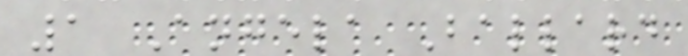1 Angela Ballard
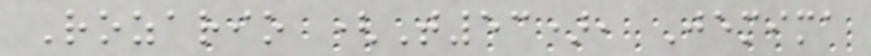Rozario (T53), Jemima
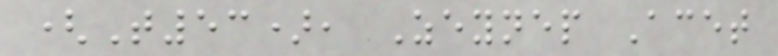(T53), Zeynep Acet
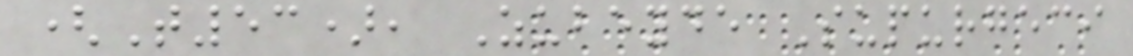(T53), Zubeyde Supurgeci
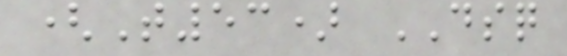(T53) DSQ
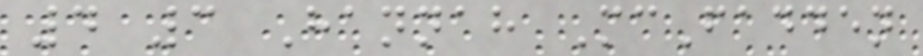4 3 Hannah McFadden
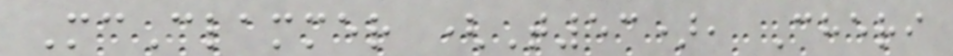McClammer (T53), Cheri
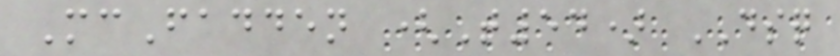McFadden (T54) DSQ
